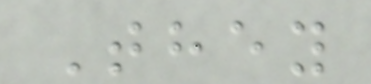They
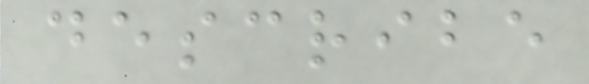describe
